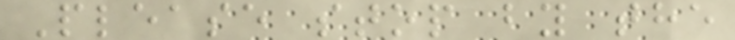Please stop by the
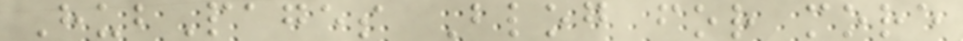HubPages Blog for more
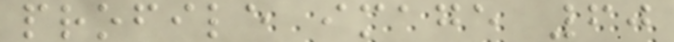profile image 60
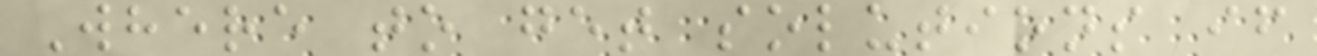Where to get solutions if
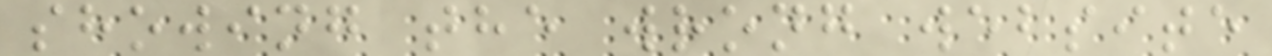showing the wrong website
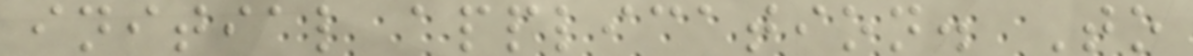initial application. To
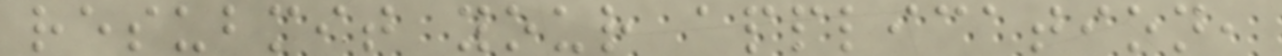resubmit your application,
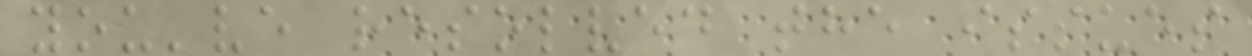you've resolved the issues
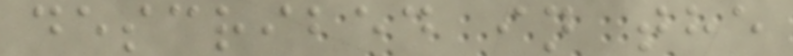described in the
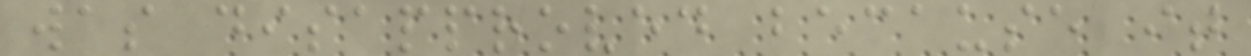was disapproved because it
